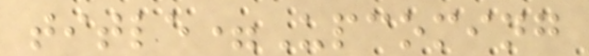title=Upcoming
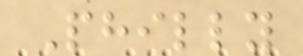Philly
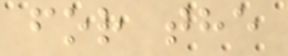for the
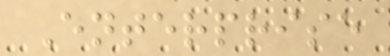Enterprise
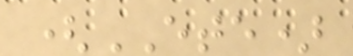(ETE)
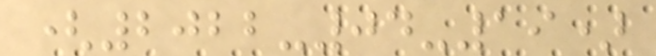(2022-04-19)
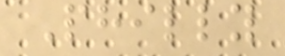Philly
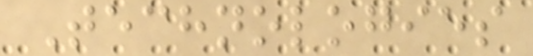Technologies
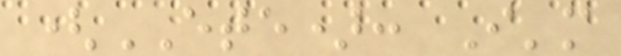(ETE): I'm
